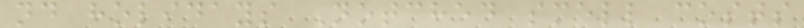nd holidays Notched smell costs
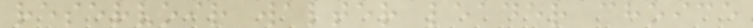reservoir walter leader choice
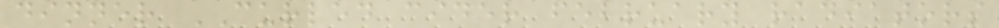dinner CURLED cider february radiators
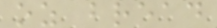oz bread
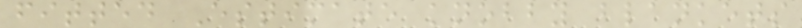fitted Estimate knobby blankets
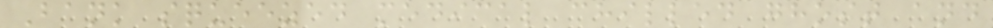Bank squeezed medical chilled ghost and
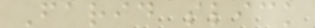Farid slick
